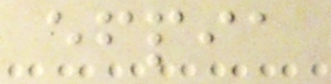efpia
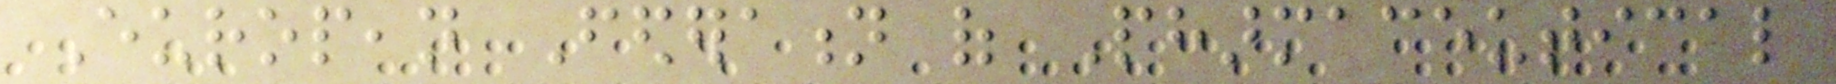European Federation of Pharmaceutical
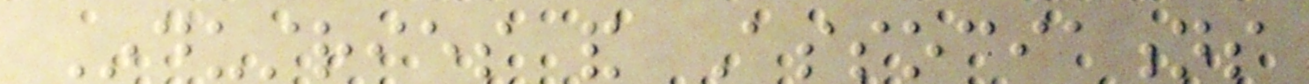Industries and Associations
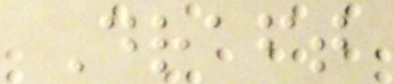Draft
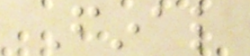Final
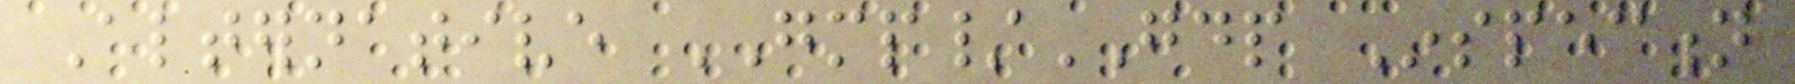Alternative GMP/GDP Inspection
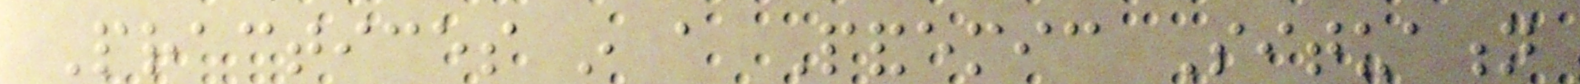Practices in a Pandemic Situation
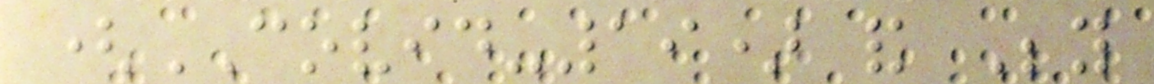(COVID-19) and Beyond
